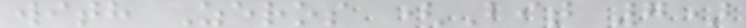with Zeros (Bit 7)
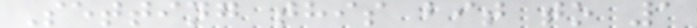Setting this bit to 1
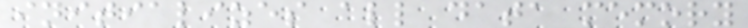initializes all data memory
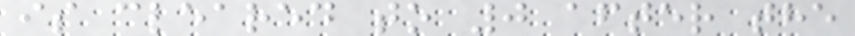is cleared to 0 after the
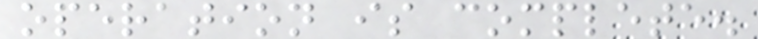operation is complete.
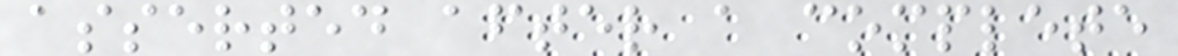asserted after a complete
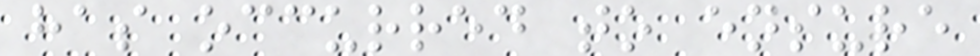has occurred to ensure
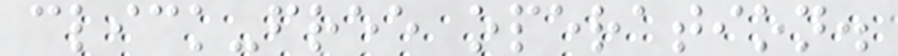click-free operation.
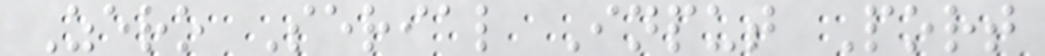Zero Serial Input Port
